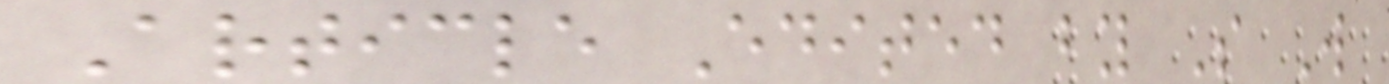Article Edited by S W
